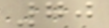70
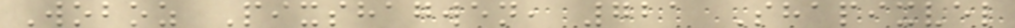Woboz Pixshagwen, 721 Shapixvel
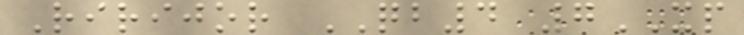Ririjor QB4 7XP
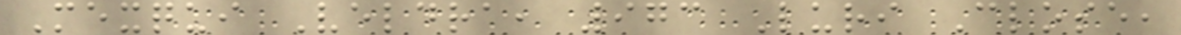Mexqui Veldra, 973 Luri Close,
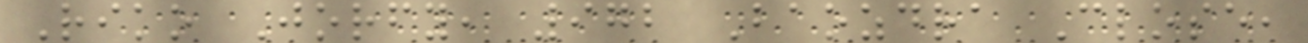Riko Jorfy, 972 Baozdra Close,
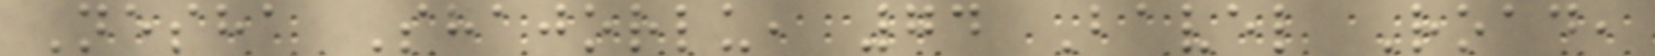Nesha Shajorlu, 74 Bavel Road,
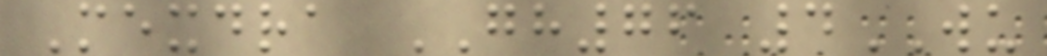Mexdra GH76 4WU
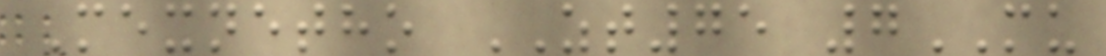Mexnetho ZT75 7MU
